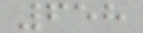658
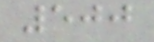500
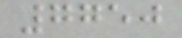7750
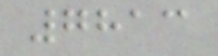7813
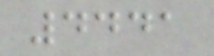4441
